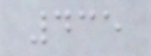435
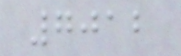7012
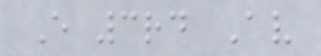E 3rd Av
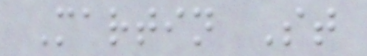Martin St
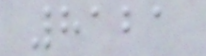8121
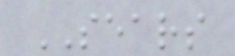SEARS
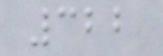322
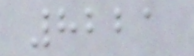8221
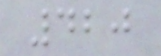420
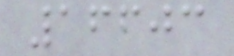16603
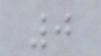0
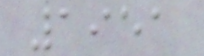1951
